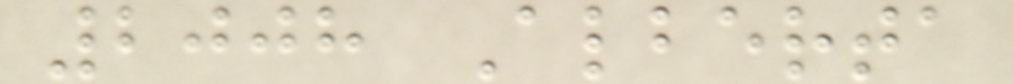2008 Alberta
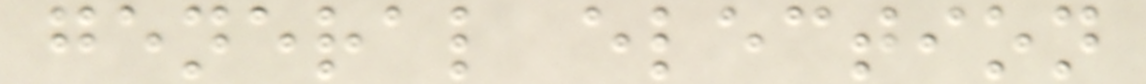general election
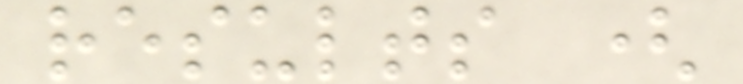results (
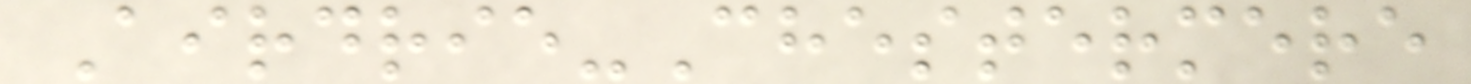Airdrie-Chestermere
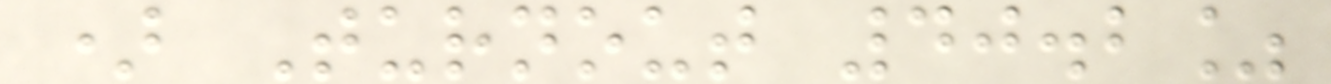) Turnout 40.2%
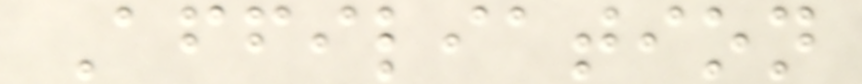Affiliation
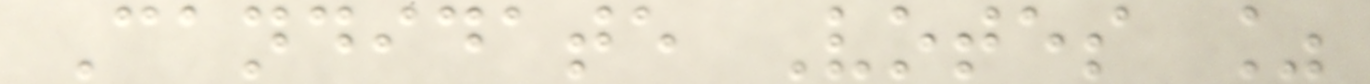Candidate Votes %
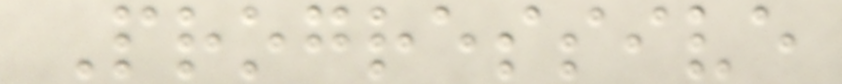Progressive
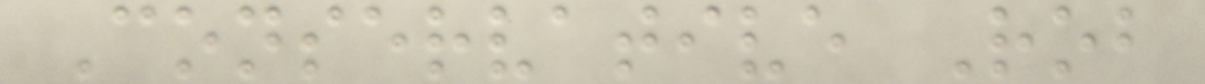Conservative Rob
